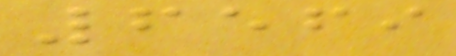6569
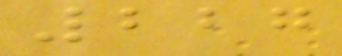227
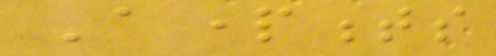Apartments
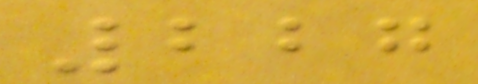227
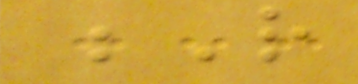R
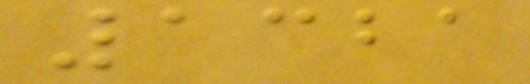1321
